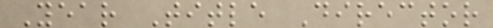Year Title Director
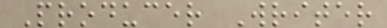Producer Writer
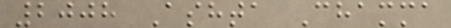2008 Ashta Chamma
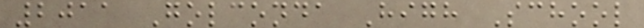2011 Golconda High School
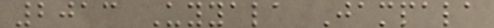2013 Uyyala Jampala
